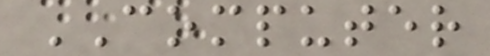COMPUTER
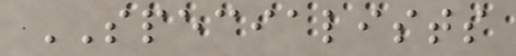SPECIALISTS
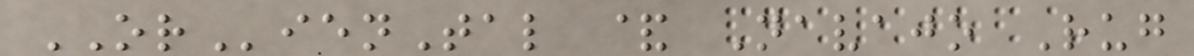ORienTal & Navajo Rug
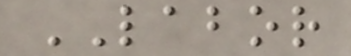LABOR
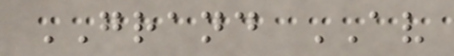GRAND AV
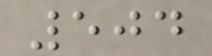504
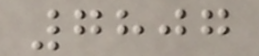7807
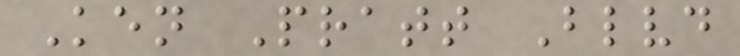Ken Pratt Blvd
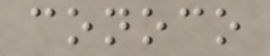conoco
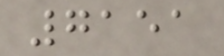7151
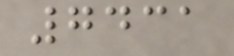7431
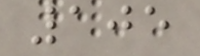105
